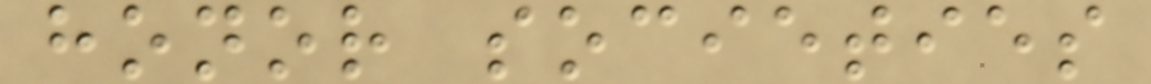honor societies
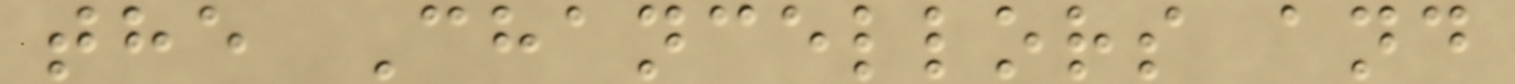the Chancellors and
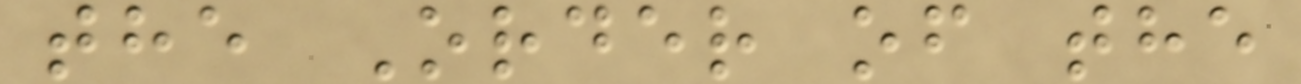the Order of the
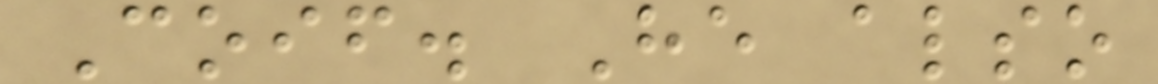Coif. He also
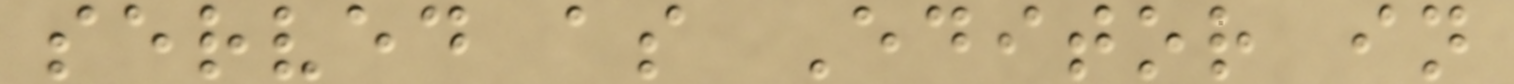served as Editor in
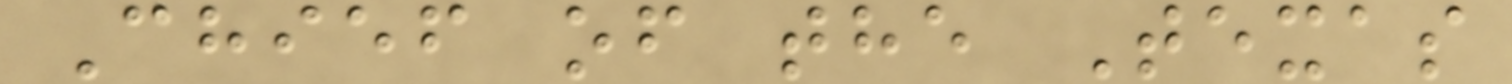Chief of the Texas
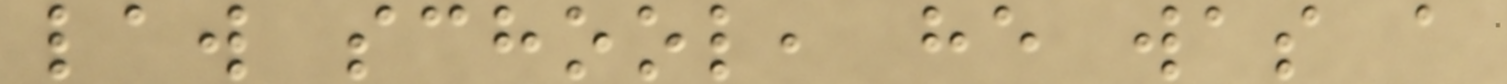law school, he was a
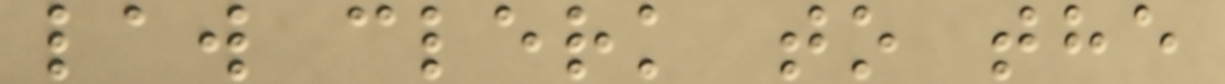law clerk to the
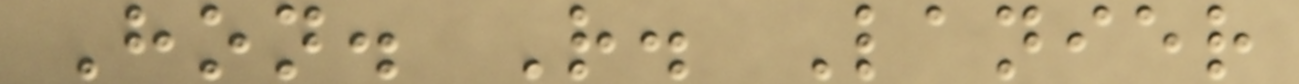Hon. R. Lanier
